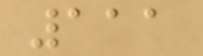111
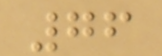76
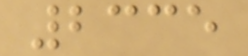2335
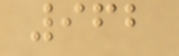962
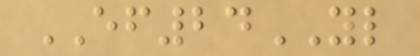EF24YL
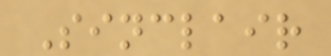Sinclair
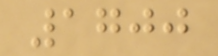1700
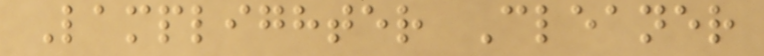Lamplighter Cleaner
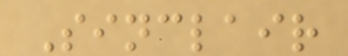Sinclair
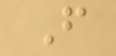F
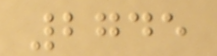2745
